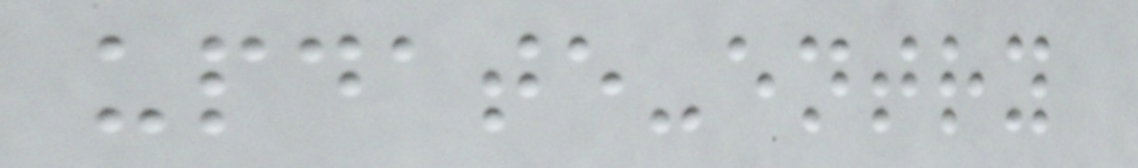update-entry
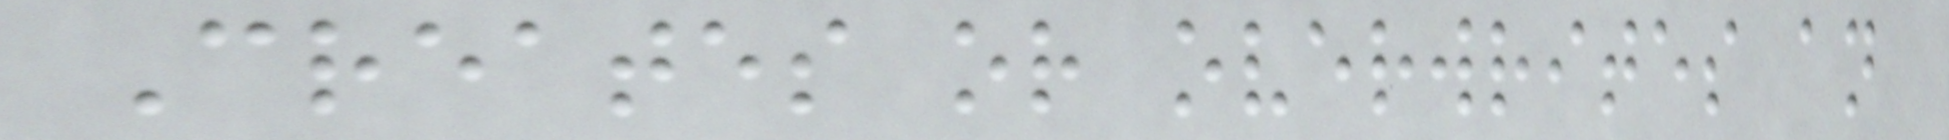Creates or overwrites an
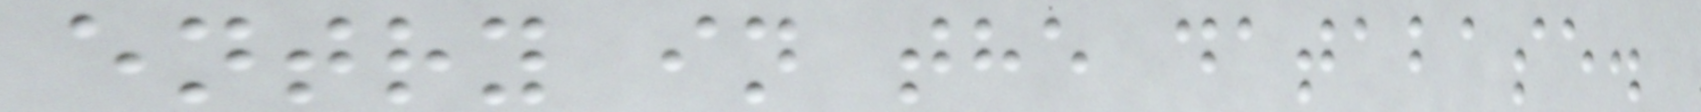entry in the database.
